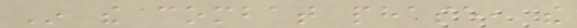In the combat phase, the
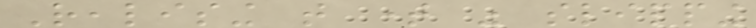Realising that time was slipping
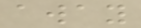away
